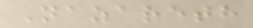Nazareth
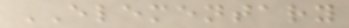ELEMENTARY
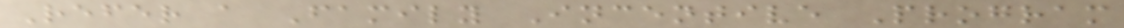Refer a Family Incentive Program
